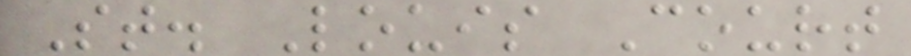St. Louis Court
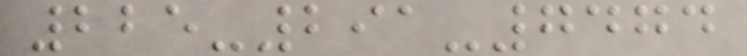225-291-7474
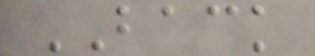BACK
